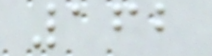162
